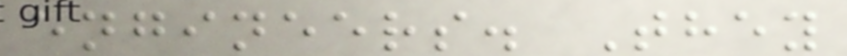engineers. They
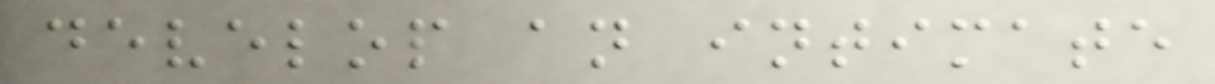develop an intimate
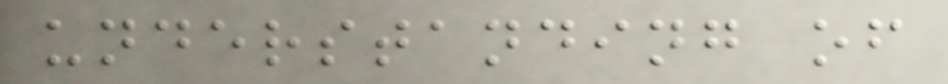understanding of
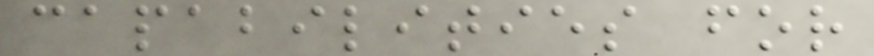capabilities for
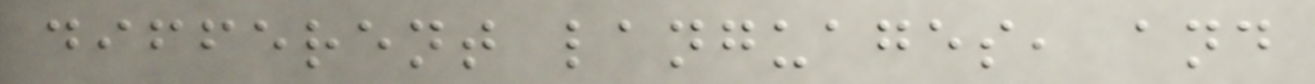different languages, and
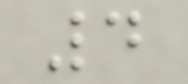4
